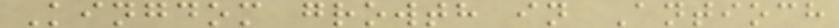Kingdom growth in Antioch
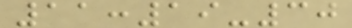11:19-30
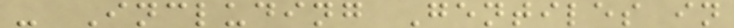- Including Gentiles in
